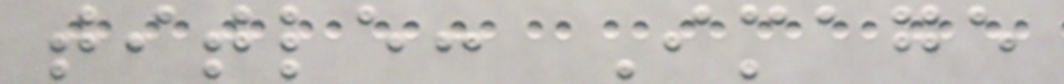title: Image
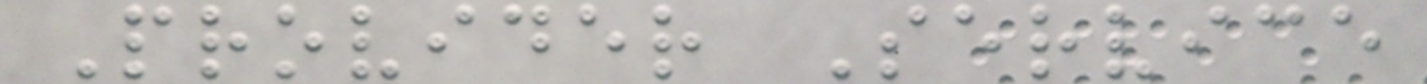Provider Service
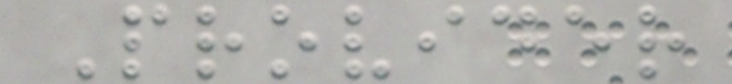Provider
